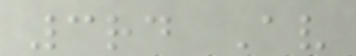3rd Av
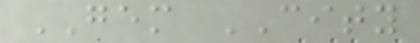GEM CITY
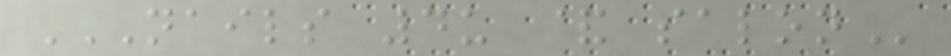NAILS 4U & SALON
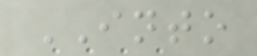INTO
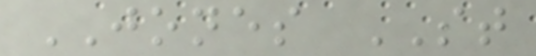JONES ST
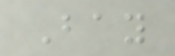Bay
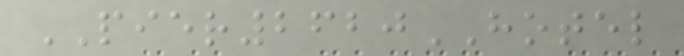PIER2620HOTEL
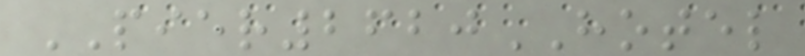PIER2620HOTEL
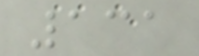131
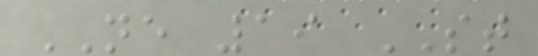NE 19 ST
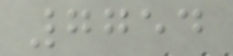7754
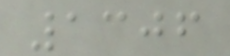1306
